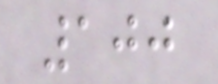100
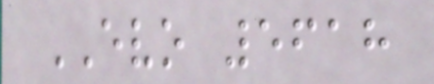EVO 5618
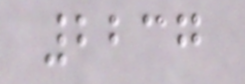2237
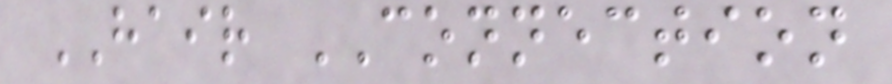HAIR CONNECTION
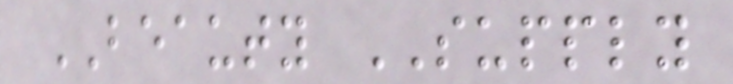BEAUTY SUPPLY
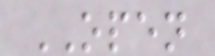OPEN
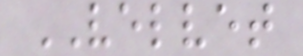VELVET
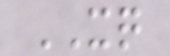XQ
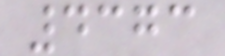4373
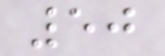50
